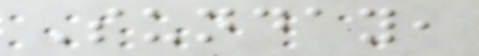Sunday,
